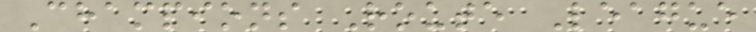Champions Route League
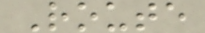Route
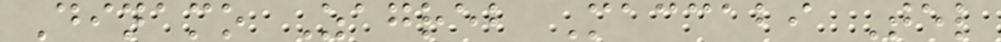Dinamo Zagreb Maccabi Tel
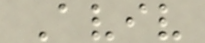Aviv
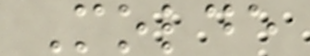Molde
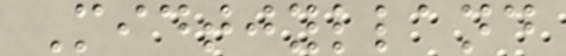Midtjylland
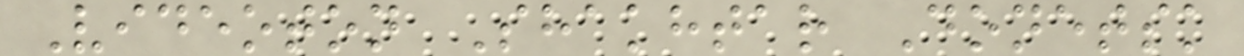Videoton Shakhtar Donetsk
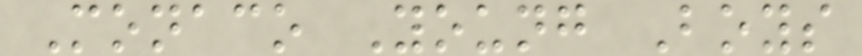Monaco Young Boys
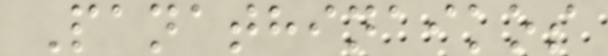Panathinaikos
